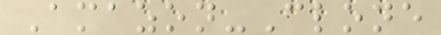Amazon-Clone
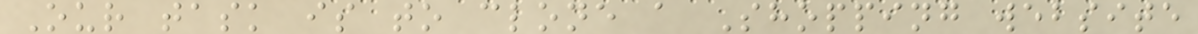Our task is to clone a Shopping website
